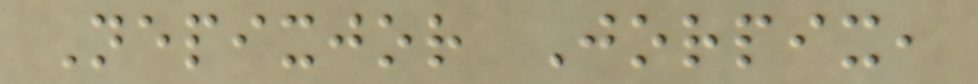Nepixjor Jorpix,
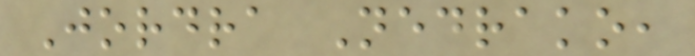Jordra Nedrako,
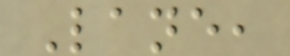Lane,
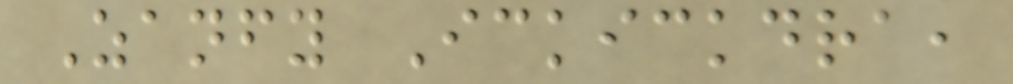Zanfy Ickickdra,
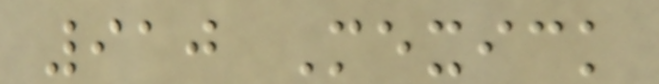910 Mexick
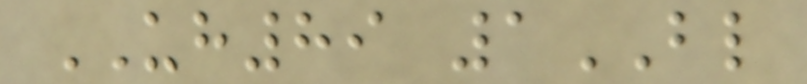UH89 1BL
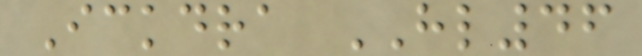Ickdra HL46
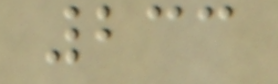233
